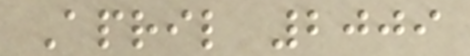April 2009
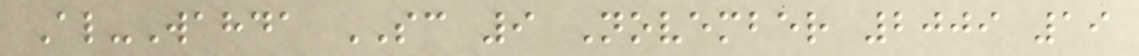Al-Wahda SC 9 November 2009 19
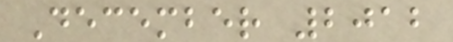December 2012
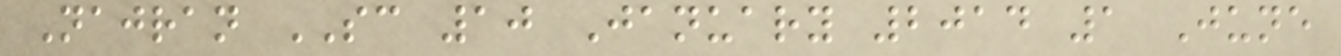Najran SC 10 January 2014 1 June
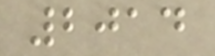2014
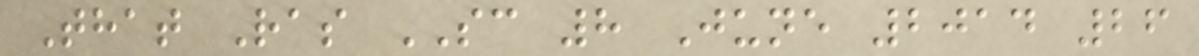That Ras SC 8 June 2014 26
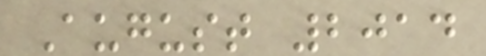August 2014
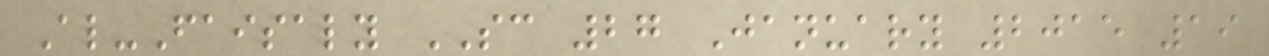Al-Faisaly SC 27 January 2015 19
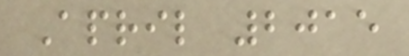April 2015
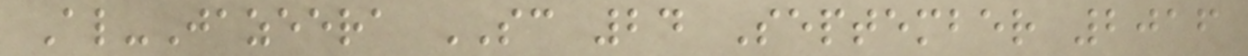Al-Jazeera SC 24 September 2016
